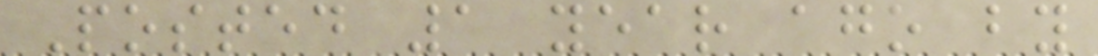Posted 1 year ago by
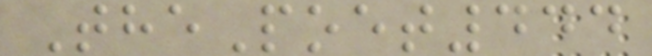ThePoet444
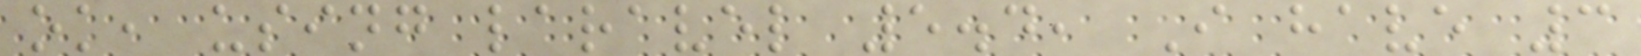ok, using laravel 5.4, I have 3
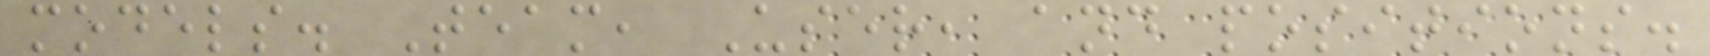models. Team, User, and positions.
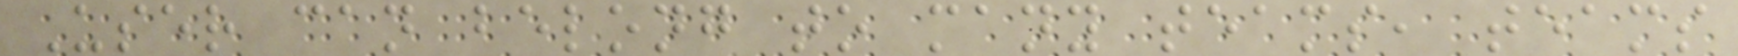User can belong to many teams, teams
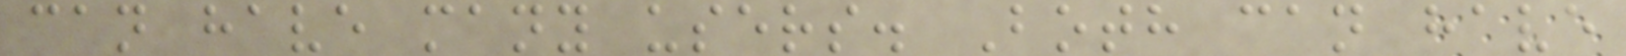can have many users. Both can have
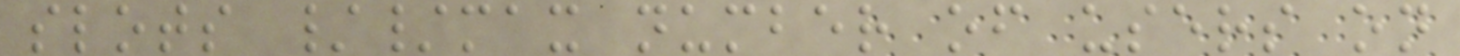slots //max number of users on
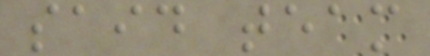said team
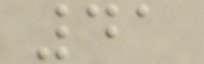41
